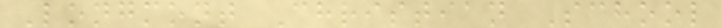Longmont Christian School
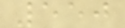550
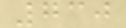730
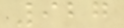927
